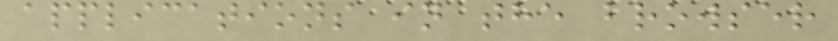applications in the browser
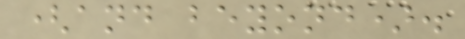(and beyond).
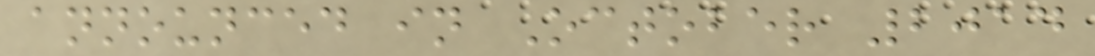announced in October 2014
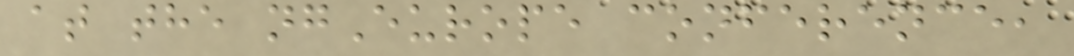at the ngEurope conference,
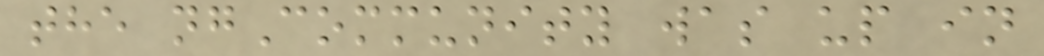the ngCommunity was up in
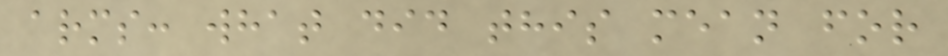arms: what did this mean for
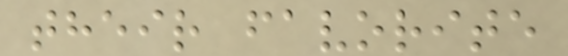their favorite
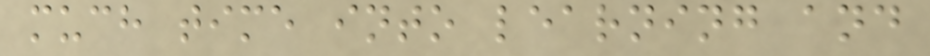much time into learning and
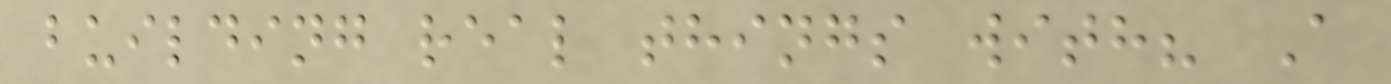building real things with? A
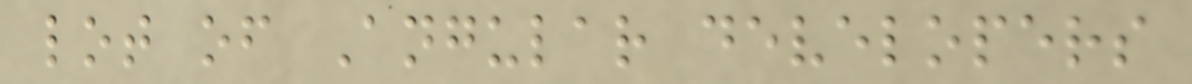lot of Angular developers
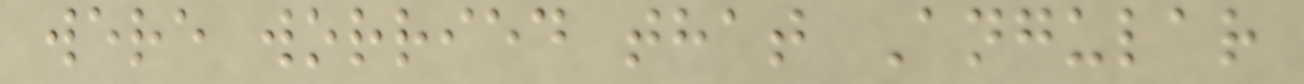were worried that Angular
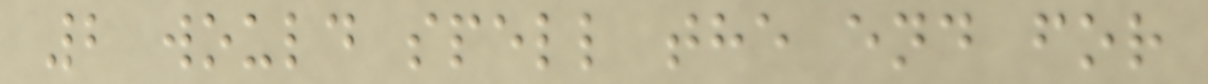2 would spell the end for
